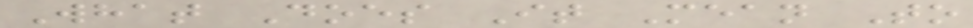What Does It Mean To
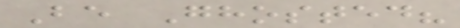Be Ghosted?
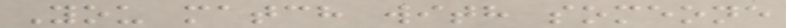You match with someone
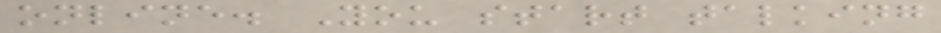online. You start talking
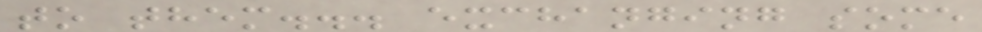to them... exchanging some
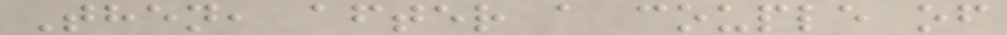Then, after a couple of
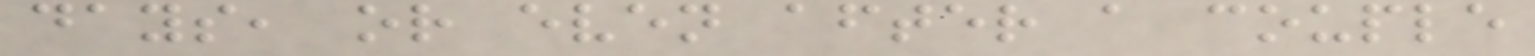days, or even after a couple
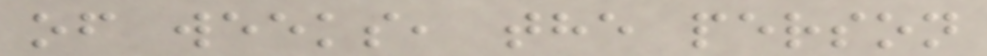of weeks, the person
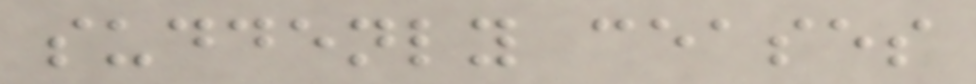suddenly ceases
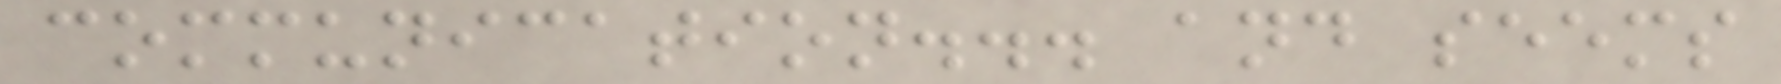communication... and seems
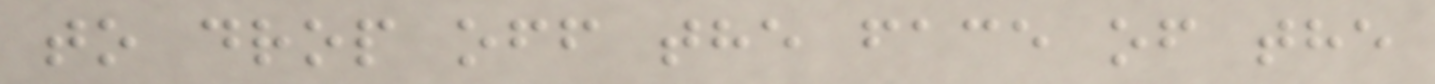to drop off the face of the
